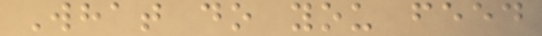What do you feed
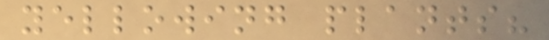yellowing plants?
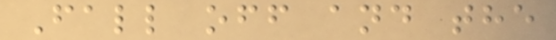Fall off and the
